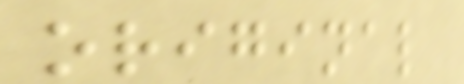original
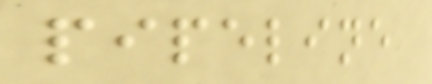pipeline
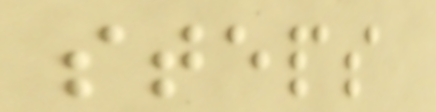steps
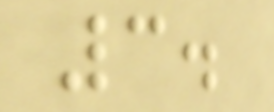3.
